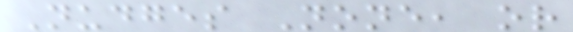Nudges None, or
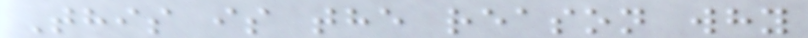This is the reason why
